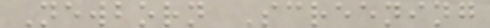Newborn Screening
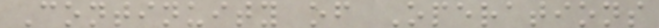Continuity of Operations
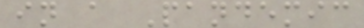in a Pandemic
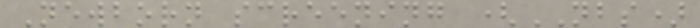Newborn screening (NBS)
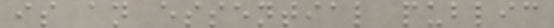is an essential public
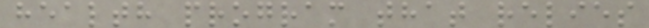health program that relies
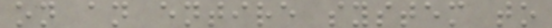on an entire system to
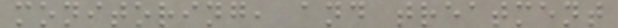monitoring, and treatment
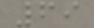69
